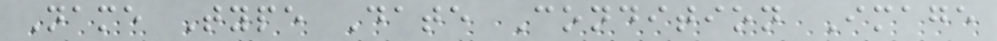Name Type Date Condition Image
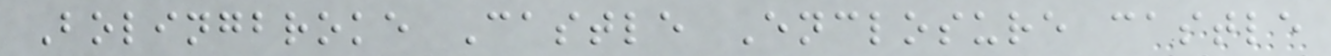Bolingbroke Castle Enclosure castle
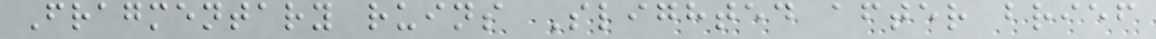Fragmentary ruins Slighted after brief
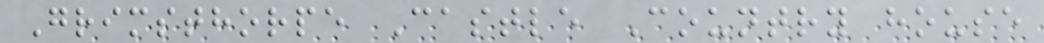Grimsthorpe Castle Country house
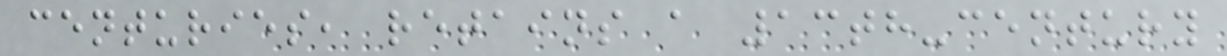centuries, retains a 13th-century
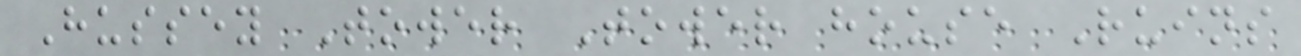Hussey Tower Tower house Ruins
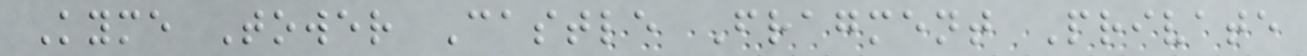Kyme Tower Castle Fragment Private
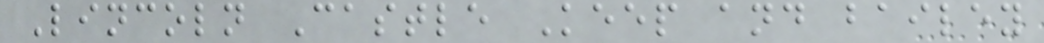Lincoln Castle Keep and bailey
